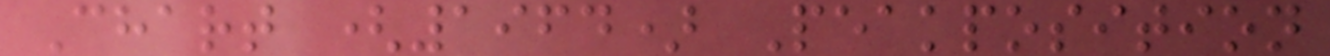Chart (1964) Peakposition
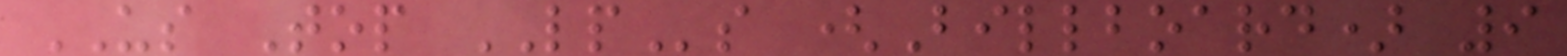US Top LPs (Billboard) 9
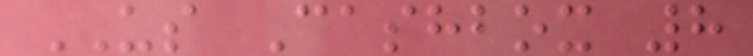US Cashbox 8
